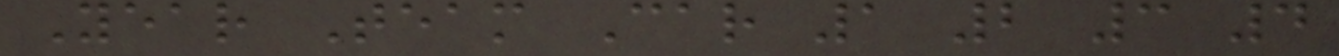Year Team Car 1 2 3 4
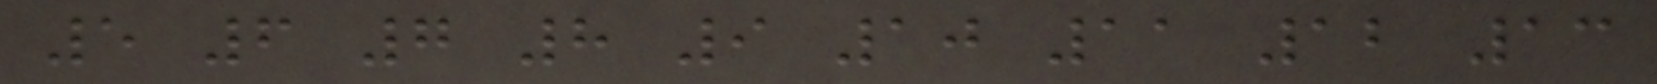5 6 7 8 9 10 11 12 13
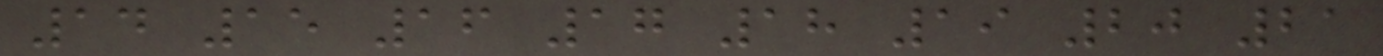14 15 16 17 18 19 20 21
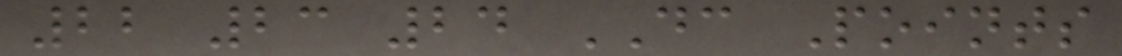22 23 24 DC Points
